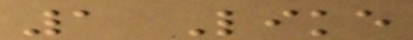1 Like
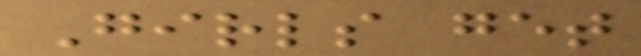Girls get
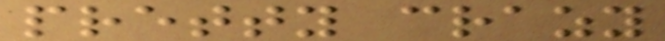pretty crazy
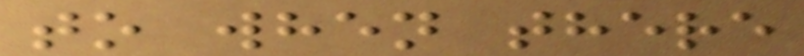to when there
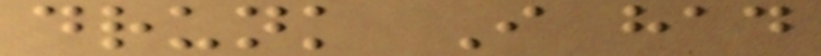drunk I had
